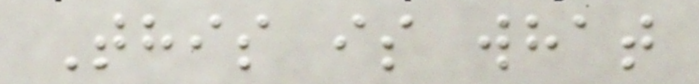This is what
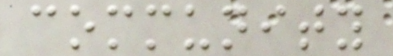community
